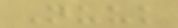Nuuk
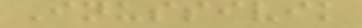Inussivik
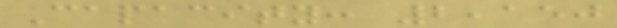Capacity: 2,150
